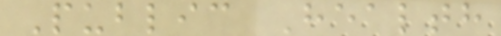Public Health
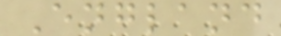England
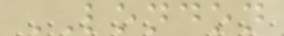LONDON
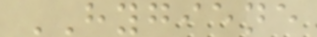HYGIENE
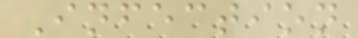Infection
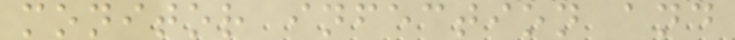monitor infection and
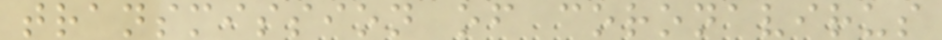transmission of coronavirus
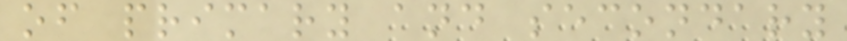of primary and secondary
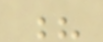?
